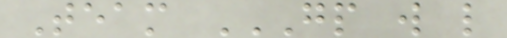Team GP W L
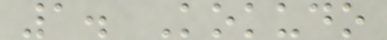1. Kokudo
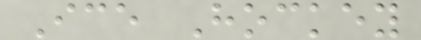Ice Hockey
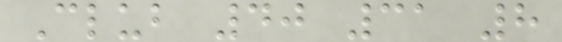Club 40 31 8
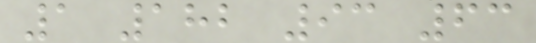1 182 93 63
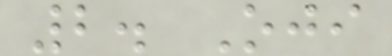2. Oji
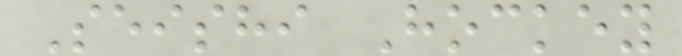Seishi Hockey
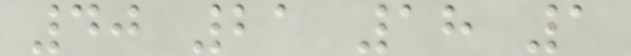40 21 18 1
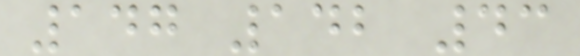147 142 43
